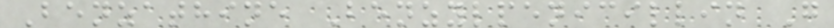Benzathine Benzylpenicillin G
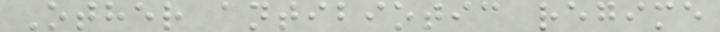Other antibiotic regime
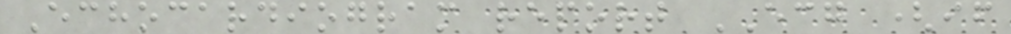Echocardiogram report ECG (if
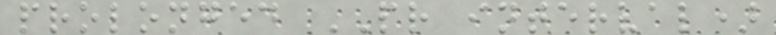prolonged PR interval)
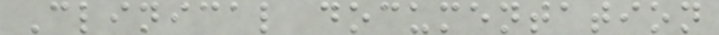Clinical documentation
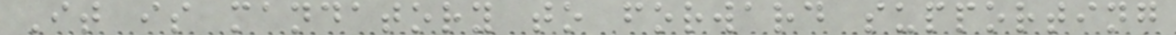It is mandatory to forward supporting
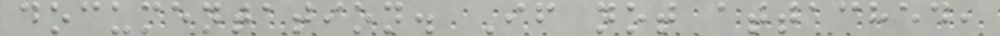documentation. If not attached,
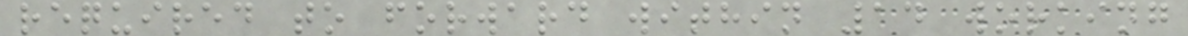required to forward within 14 working
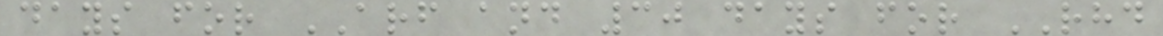days for ARF and 30 days for RHD
